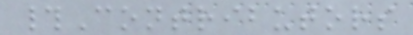#Contributors
